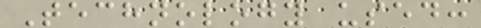Technology used:
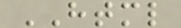HTML
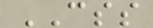CSS
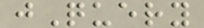jQuery
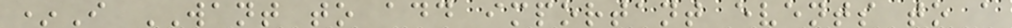*I WANT to add important events to a
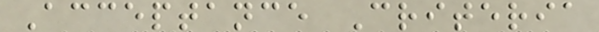Acceptance Criteria
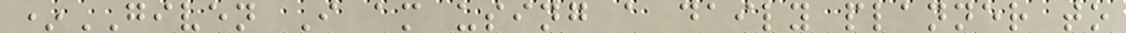*GIVEN I am using a daily planner to
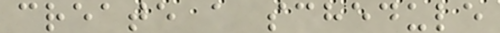create a schedule
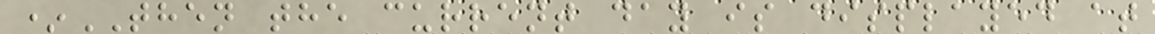*THEN the current day is displayed at
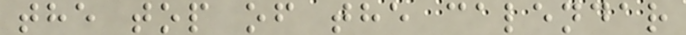the top of the calendar
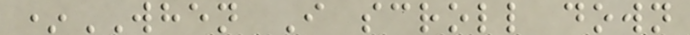*WHEN I scroll down
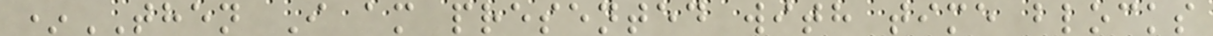*THEN I am presented with time blocks
